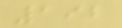192
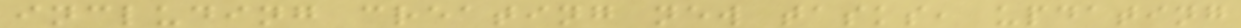including creating new tasks, updating
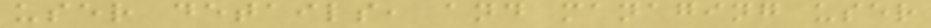user details, and managing user
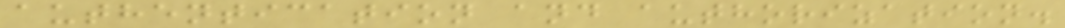authentication and authorization.
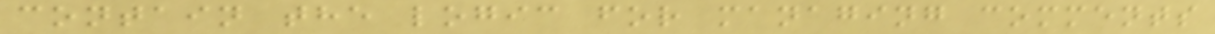contain the logic for managing comments
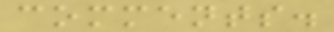comments.
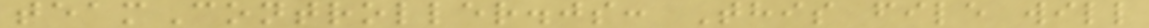teamController.js: This file will
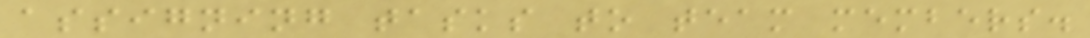assigning tasks to team members.
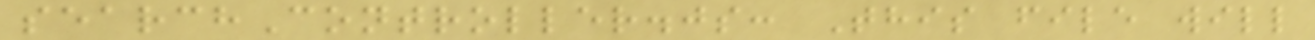searchController.js: This file will
